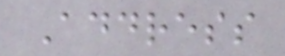Address
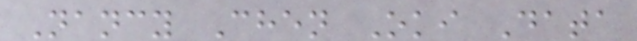Nancy Chen Oki Data
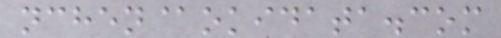nchen@okidata.com
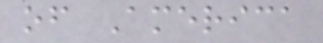of America
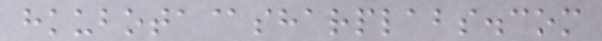hkubota@sharplabs.com
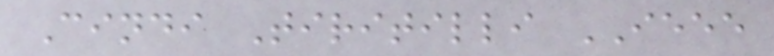Cindi Tiritilli IEEE
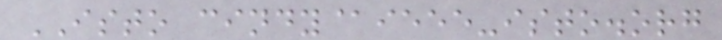ISTO cindy@ieee-isto.org
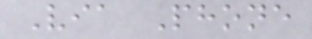Via Phone
